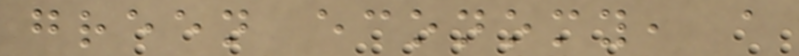green economy, a
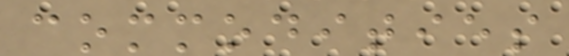commodities
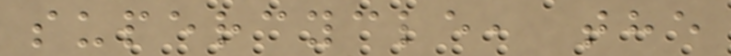supercycle, the
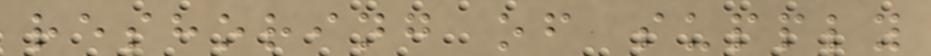reshoring of supply
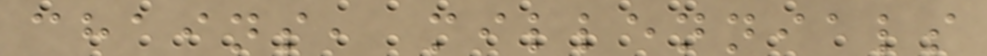chains, millennials
